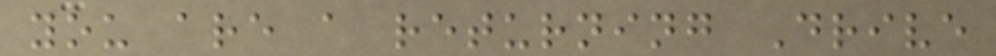you are a returning Drive
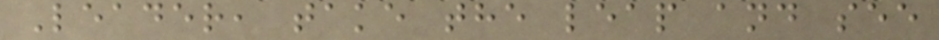Leader, take the leap and see
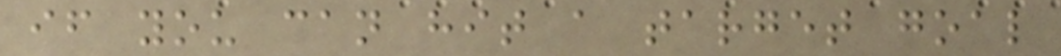if you can hit a target goal
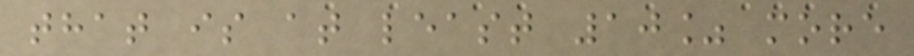that is at least 10% more
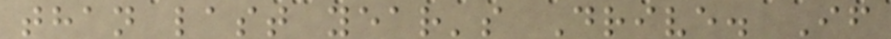than last year's Drive. If
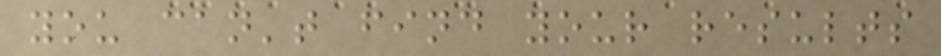you can't find your results
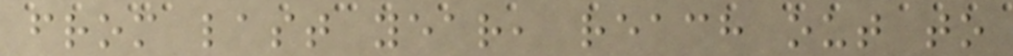from last year, reach out to
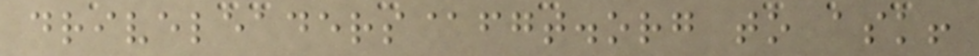driveleaders@fgt.org to ask!
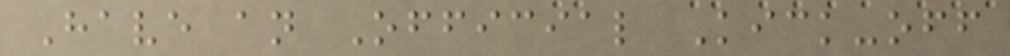Have an Official Kick-off
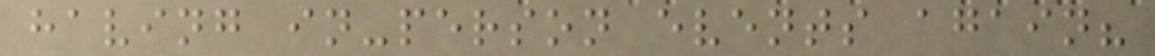having in-person events again?
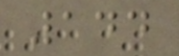144
